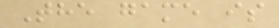The game is
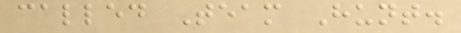called Team Hunt.
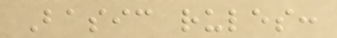Basic rules:
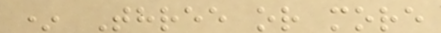* Three or more
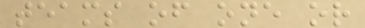teams of one or
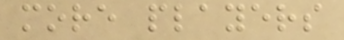more players
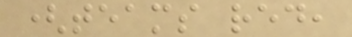(teams red,
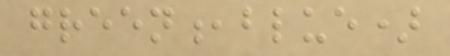green,blue)
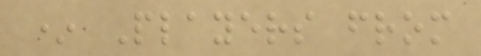* Players from
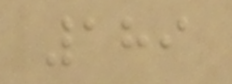189
